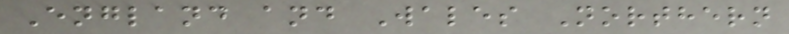England and Wales Northern
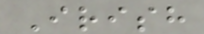Irish
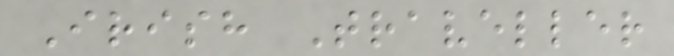Irish Traveller
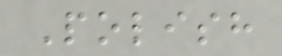Polish
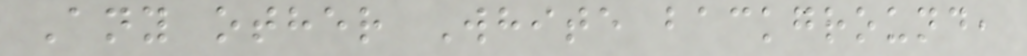Any other White background,
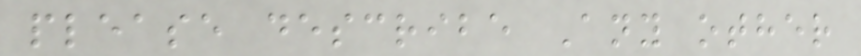please describe Any other
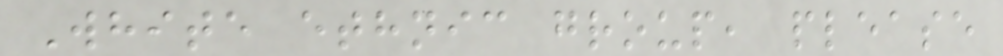White ethnic group, please
